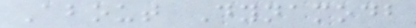About Dynamodb
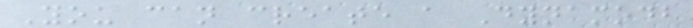You can create a Dynamodb
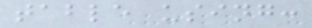table using:
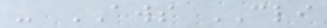- AWS CLI
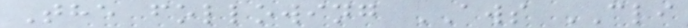The following AWS CLI
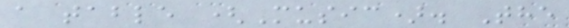a table (Music). The
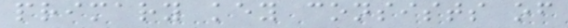primary key consists of
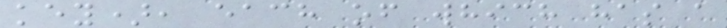key), each of which has a
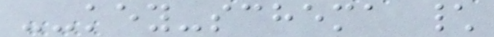--key-schema \
